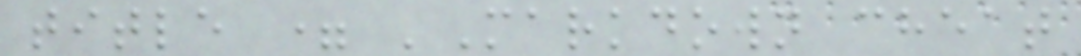title = 'Markdown cheat
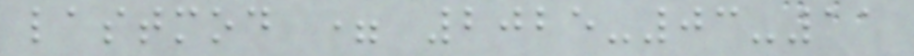lastmod = 2025-03-11
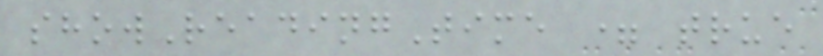showReadingTime = true
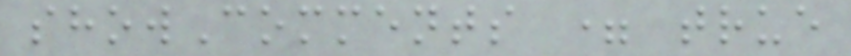showComments = true
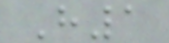H1
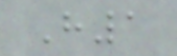H1
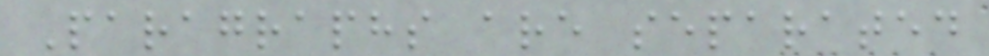Paragraphs are separated
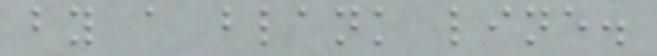by a blank line.
